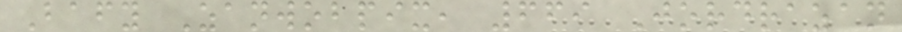Bafy Zanwobpix, 669 Jordrazan
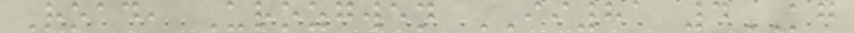Road, Urozgwen II81 4KG
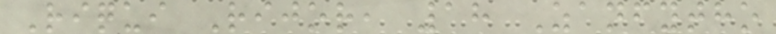Riqui Rijor, 18 Zanfytho
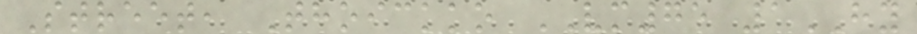Street, Thoickko VM75 1HY
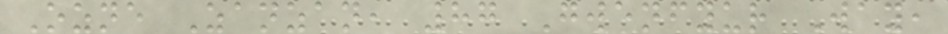Ozne Zanzan, 87 Gwenfyur Way,
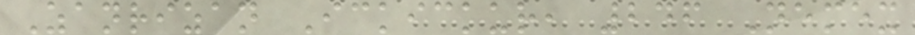Zanrizan Ickickur, 246 Nemex
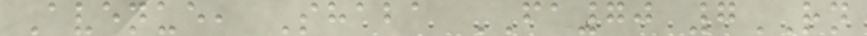Avenue, Shaba FA70 7RN
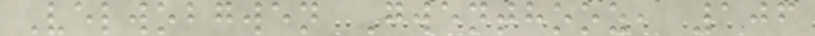Velwobgwen Gwenthooz, 106
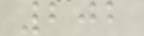202
